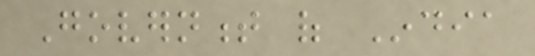Government of India
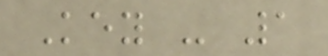Key - 1
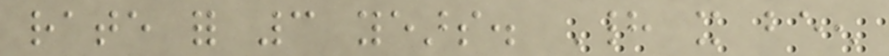rate for 3 years. Had it been
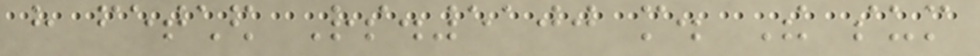have fetched Rs.5100 more. The sum
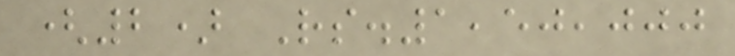(2) Rs.1,50,000
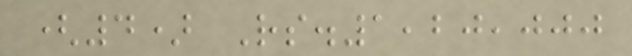(4) Rs.1,20,000
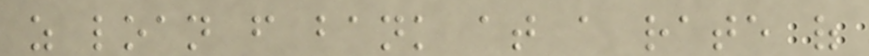as loan from bank at a rate of
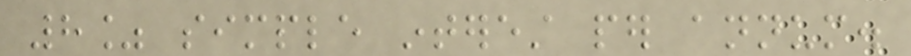8% simple interest per annum.
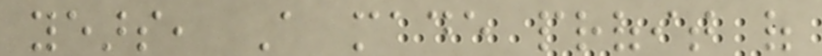years, A made profit of
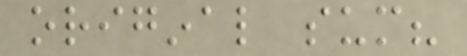original sum?
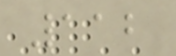112
